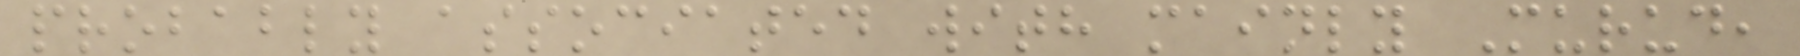probably associated with mainly Murud,
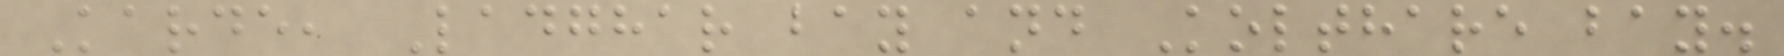Karde, Ladghar bay and Kolthare bay.
